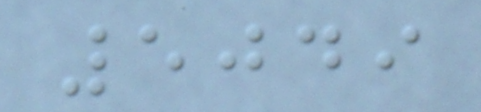5049
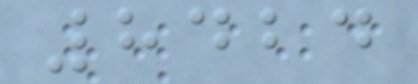8424
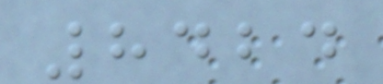8424
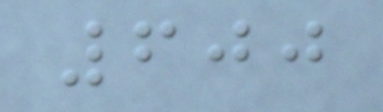600
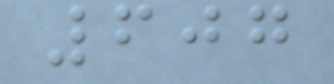607
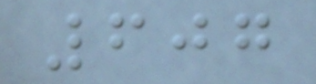607
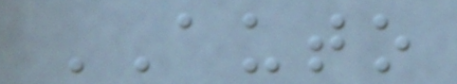AUTO
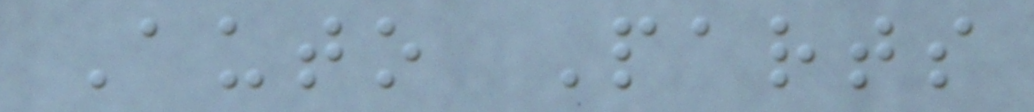Auto Parts
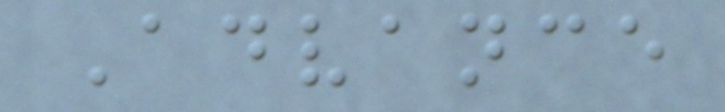Advance
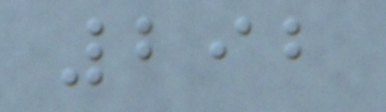292
